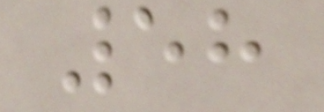58
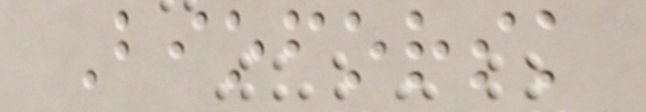Bioforsk
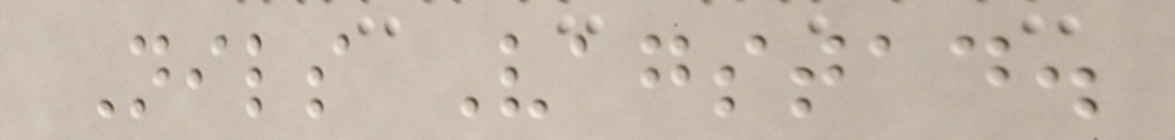Nils Vagstad.
